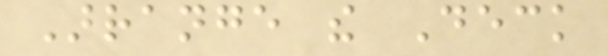Arrange the Deck
